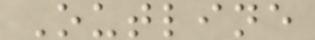Outline
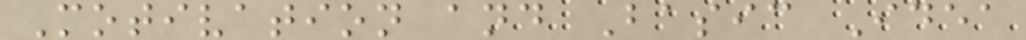Motivation and Basic Idea
